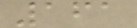161
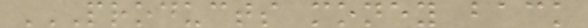PRODUCTS MONEY BACK
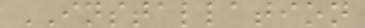INSTALLATION
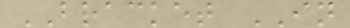BRACKET IN
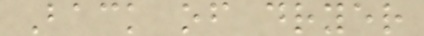Back of dryer
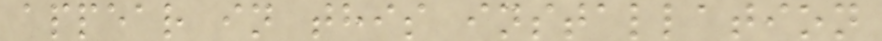appear in this installation
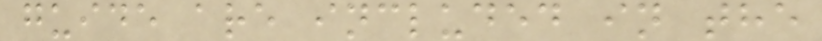guide are included in the
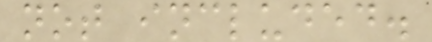not included.
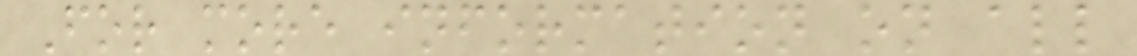For more information on all
